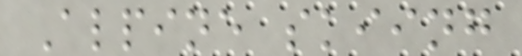Alpine skiing
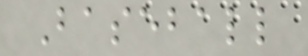Baseball
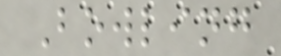Bowling
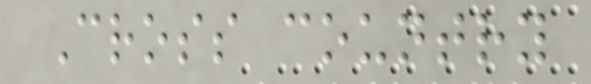Cross country
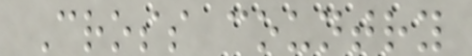Cross country
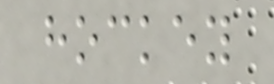hockey
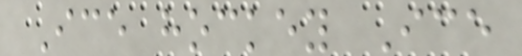Ice hockey Ice
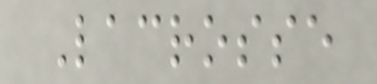Lacrosse
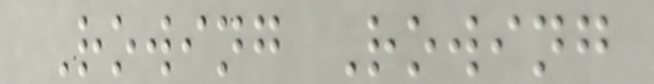Rowing Rowing
